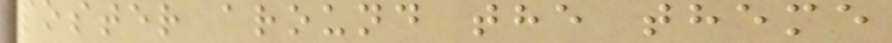poster around the theme
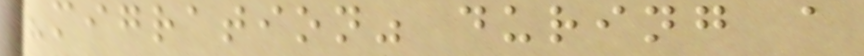"migration" during a
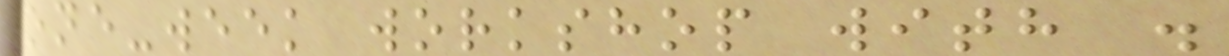one-week workshop with .
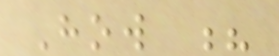How ?
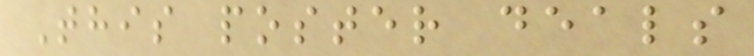This poster deals
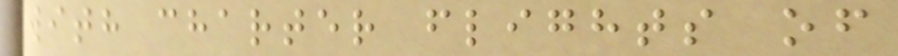with charter flights of
